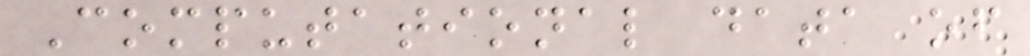Computational data of
